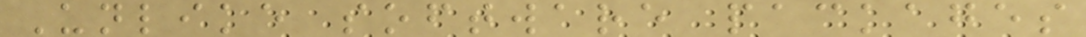Unlike software packages
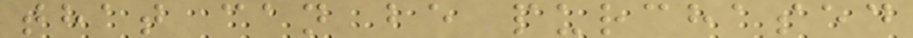that can be purchased
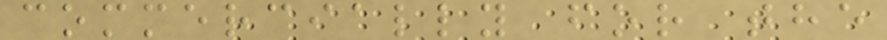commercially for the
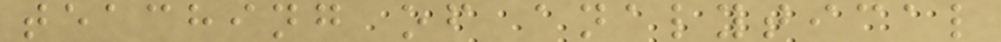teaching of analytical
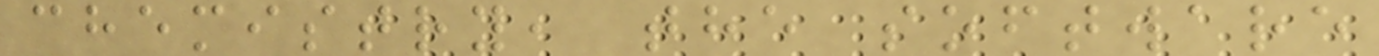chemistry, the software
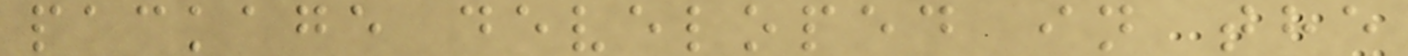package developed in the
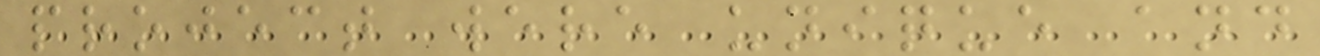project were unique and
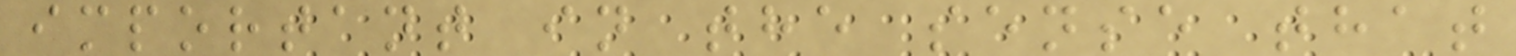important in the sense that
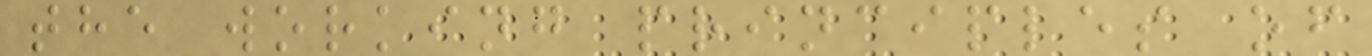the working principles of
